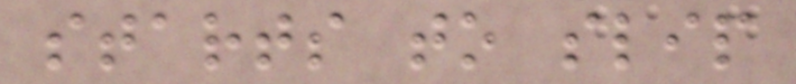starts to slip
